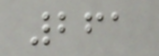261
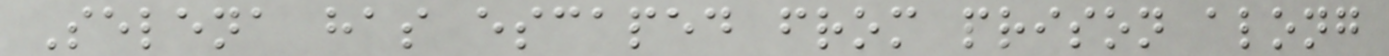Selena has escaped from prison along
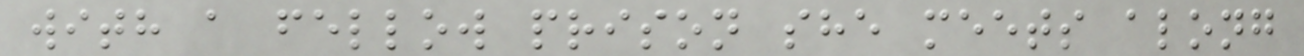with a fellow prison she meets along
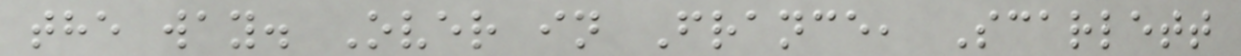the way. Over in France, Scarlett
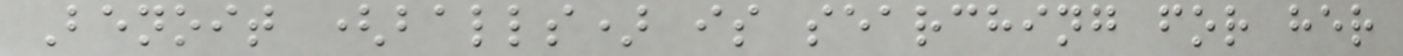Benoit (balls) is searching for her
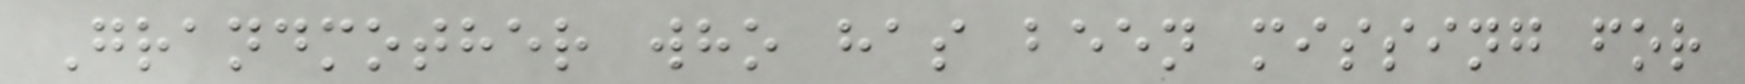Grandmother who has been missing for
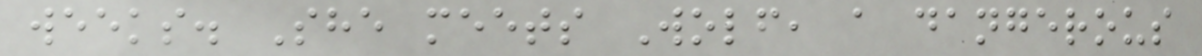weeks. She meets Wolf, a dangerous
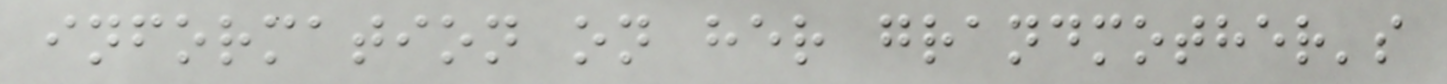information on her grandmother's
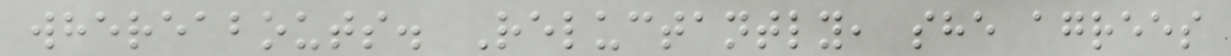whereabouts. Reluctantly, she agrees
